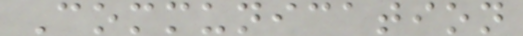Communication
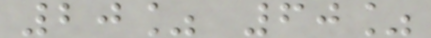20% 60%
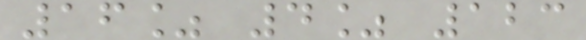16% 4% 123
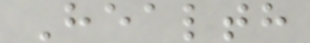Health
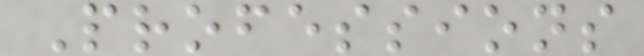Professions
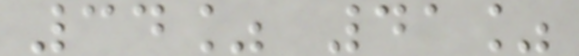34% 41%
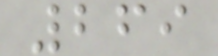269
